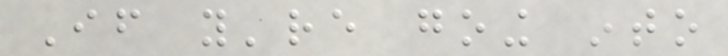If you're going into
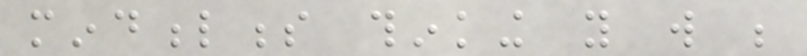mindfulness thinking you will be
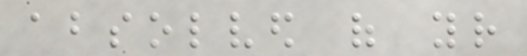absolved of your
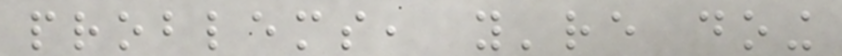problems, you're doing
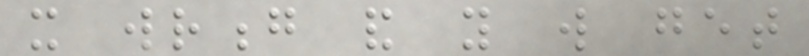it wrong and you will get
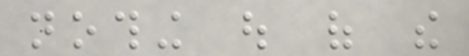nothing out of the
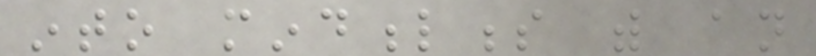into mindfulness with an
